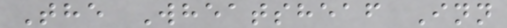The Wheatsheaf Inn
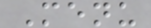Menu
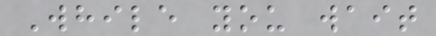While you wait
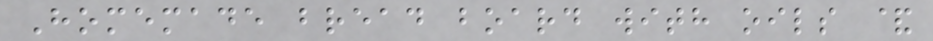Homemade bread board with oils &
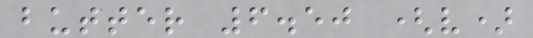butter 6.50 (v)
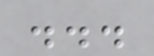...
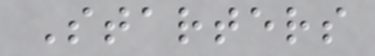Starters
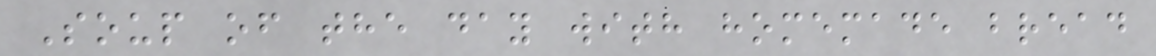Soup of the day with homemade bread
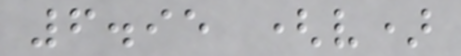6.95 (v)
